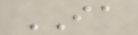IA
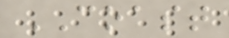COAST
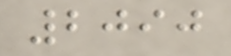2090
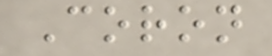Coron
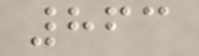863
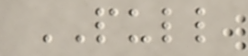PULL
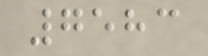7583
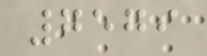7579
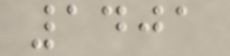1401
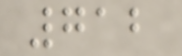712
